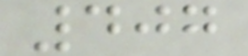407
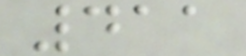411
